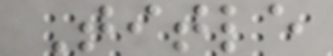Title
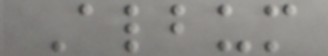Album
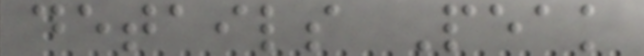details Peak
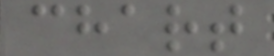chart
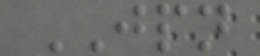JPN
